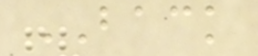BACK
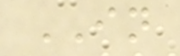IN
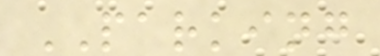PARKING
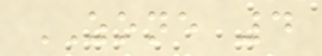ZONE 4
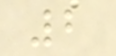2
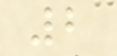2
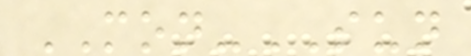MON-SUN
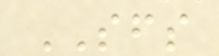SFS
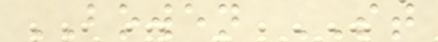BOWEN ST
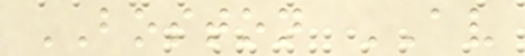BOSTON AV
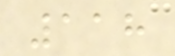118
